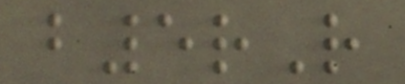b5rR
